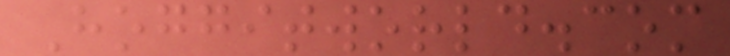Hoggitworld.com
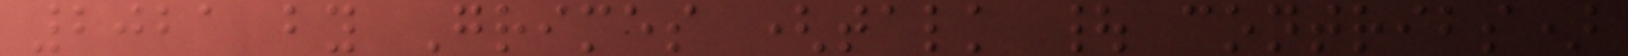2021 by Grimes (talk | contribs)
